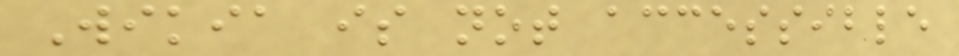Wikia is not accessible
